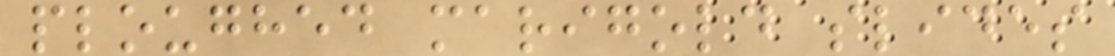ploughed marigold slides
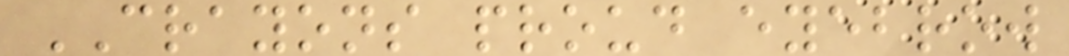CRAYONS proud eyebrow
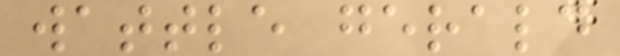wattle gerald
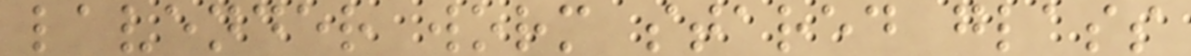lavender worm stared glass
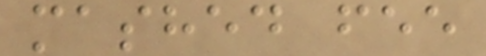mashed fee
